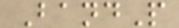BandP
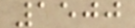1500
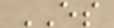ES
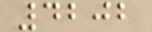4202
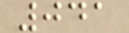041
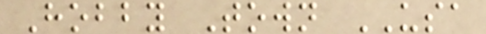Hobby Town USA
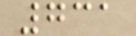731
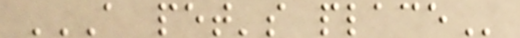A PET'S PLACE
